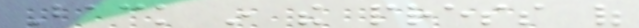Back in the press of
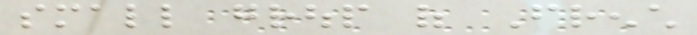small group of French
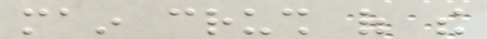main crush of the
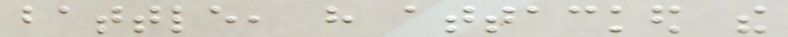battle, have attacked the
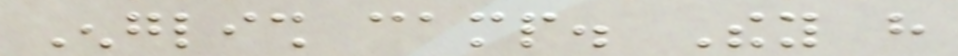English camp. They have
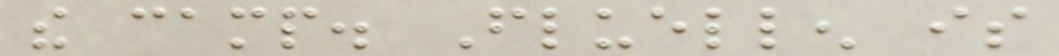the camp. Fluellen is
